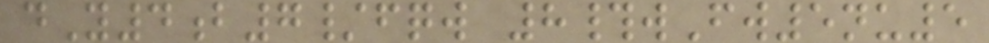dY4b7/fqw 8#wFw5nu5
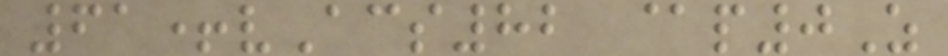61+vAcs82 @p0Z
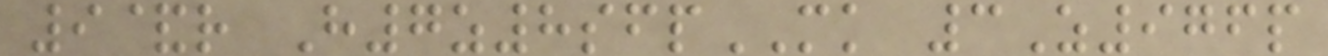9&r H7z8sfpMK 3Z976p
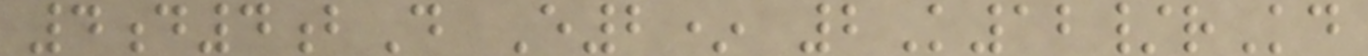4d4bD E2* 2K12/rKd
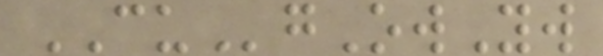CUgOwYw
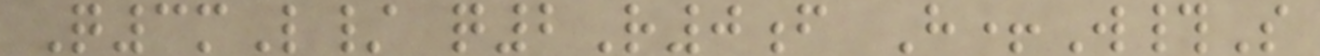Q3mL/ q2R0f H+W#S
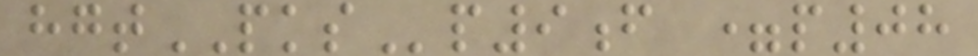hgtPKSp9f =p08
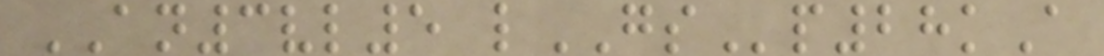AN3vl5 lGSp28kA
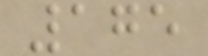175
